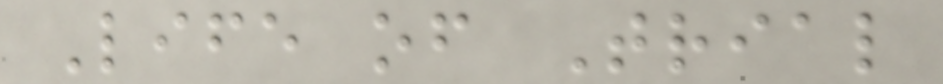Life of Trial
